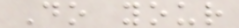Do your
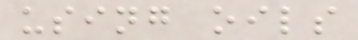using oils
